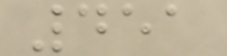451
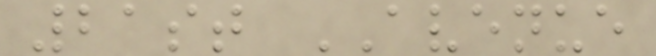21st AVENUE
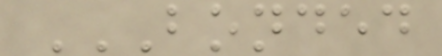BONDED
